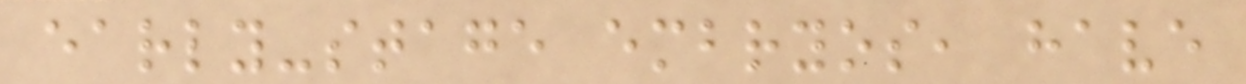early-stage embryos, have
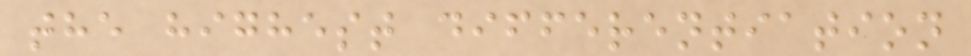the highest differentiation
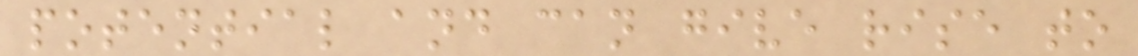potential and can give rise to
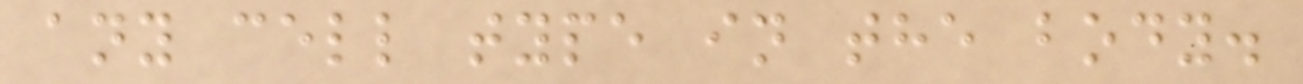any cell type in the body.
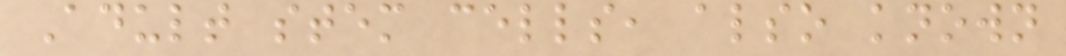Adult stem cells, also known
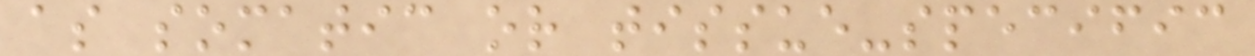as somatic or tissue-specific
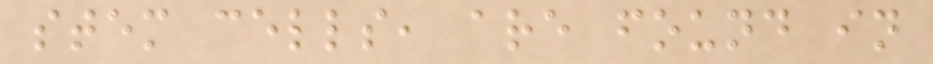stem cells, are found in
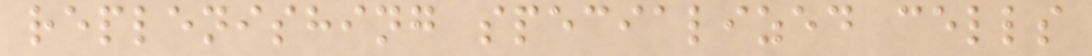replenishing specialized cells
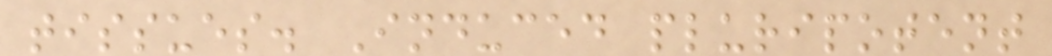tissues. Induced pluripotent
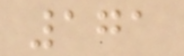171
